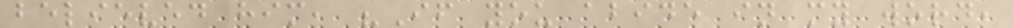believed him, "If you abide in my word,
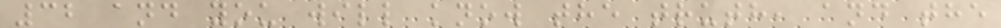32 and you will know the truth, and the
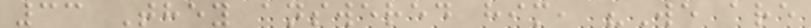33 They answered him, "We are
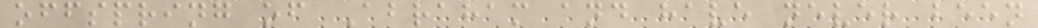offspring of Abraham and have never been
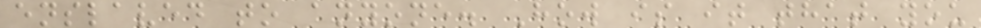enslaved to anyone. How is it that you
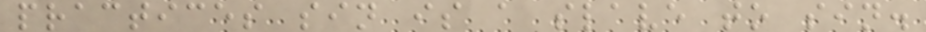practices sin is a slave to sin.
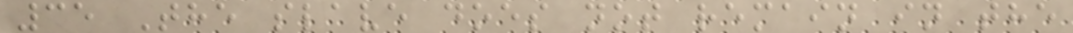35 The slave does not remain in the
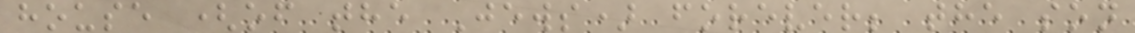house (of the Jews) forever; the son
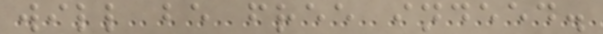will be free indeed.
